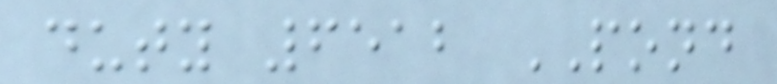duty 6512 POND
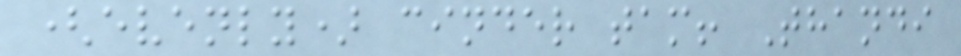(evenly) cinder tam! Thandi
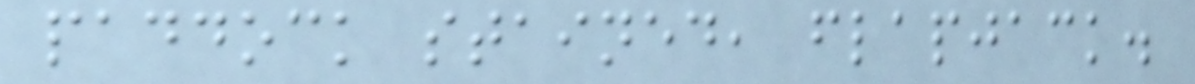paddock stained, flapjack.
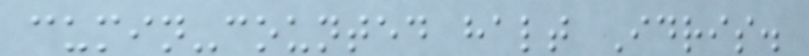cumin-counted halt Idris.
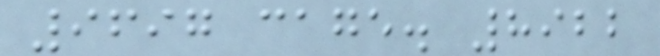9697 cage. 8922
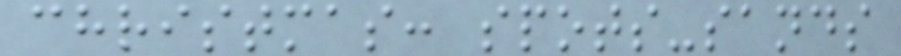christmas: spots-sands
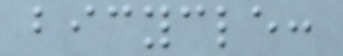bicycle:
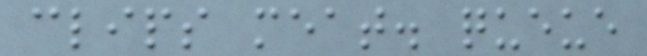clips meat. queue
